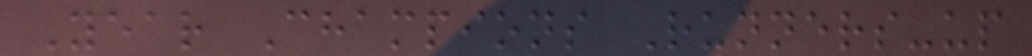Year Champions Runners-up
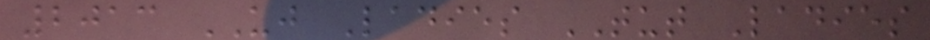2013 UJ Ladies TUT Ladies
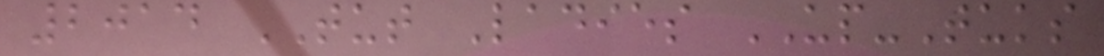2014 TUT Ladies UP-Tuks
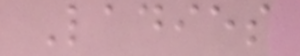Ladies
